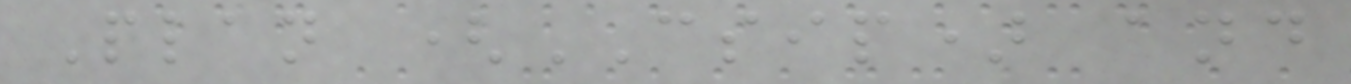Plan (CSIP) and
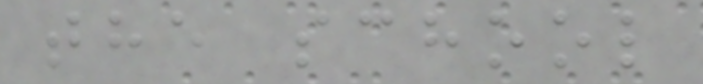the school
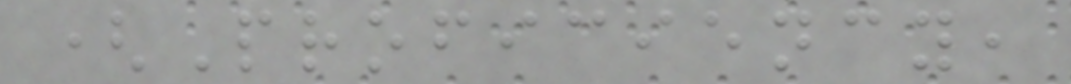(Proficiency,
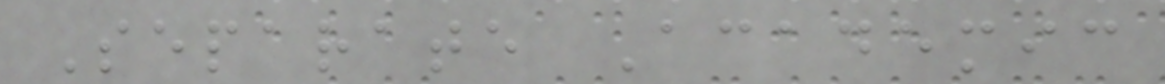Separate Academic
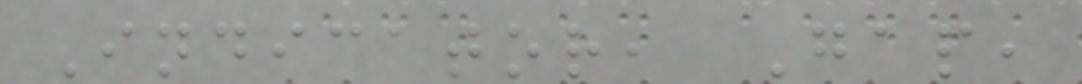Indicator, Gap,
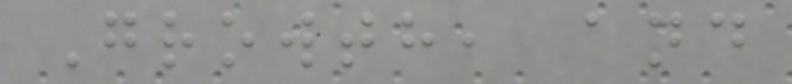Growth, and
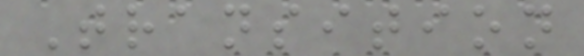Transition
